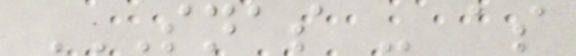SNAS - AS
